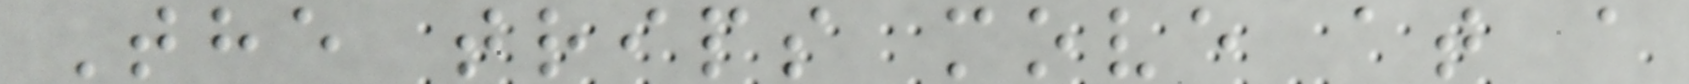The trips move at a
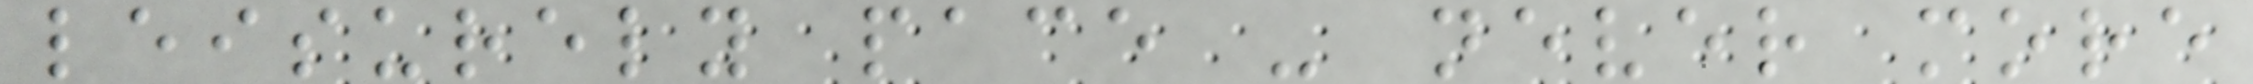leisurely pace - never more
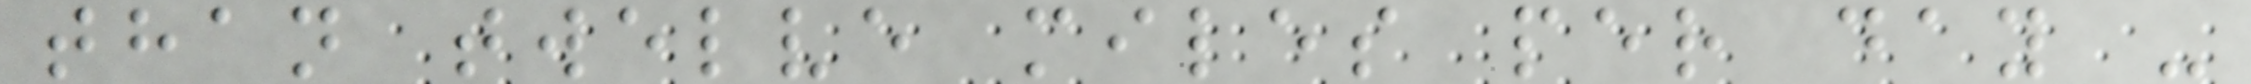than twelve miles per day -
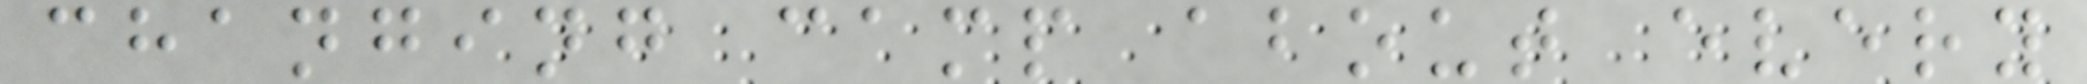changing camp about every
